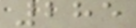285
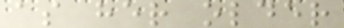as her older
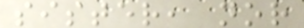sister, nor
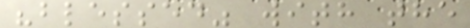"blessed" with the
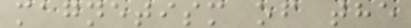magnetism of the
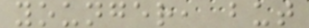younger, but
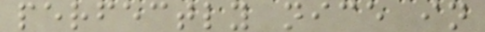perfectly nice in
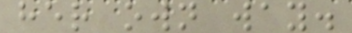her own way.
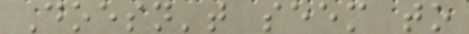Doesn't seem to
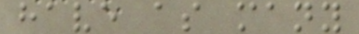have as many
